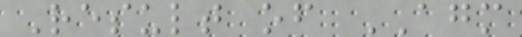Result of AGM
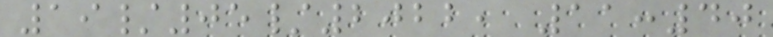19/05/2022, 11:40
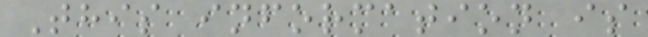This information is
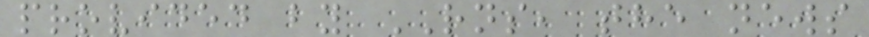provided by RNS, the news
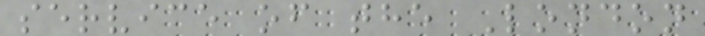service of the London
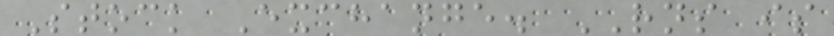Stock Exchange. RNS is
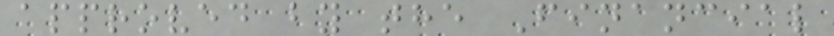approved by the Financial
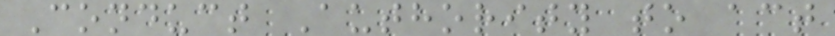Conduct Authority to act
